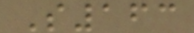S163
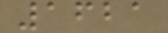1621
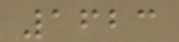1623
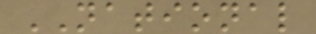NATIONAL
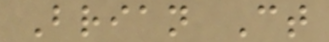Brian Ct
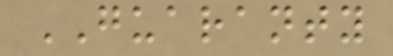GUARANTY
